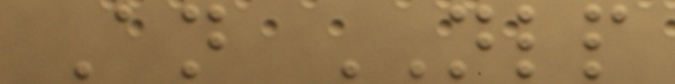An NLP
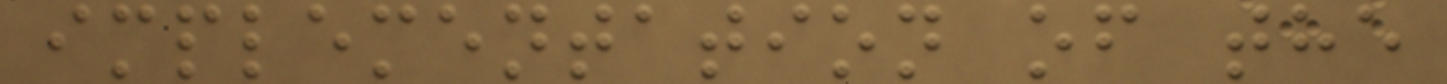implementation of the
